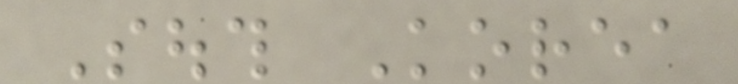South Korea
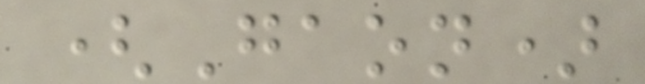(Gaon)
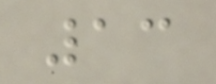13
